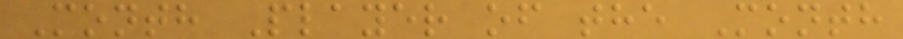Month Player of the Month
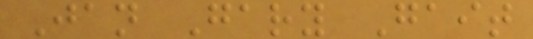Jan Gary Gait
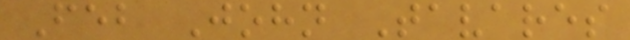Feb John Tavares
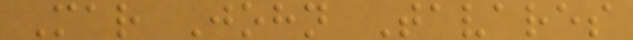Mar John Tavares
